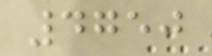4750
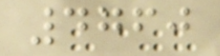4760
